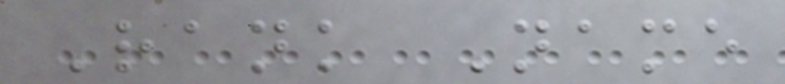Rank Name
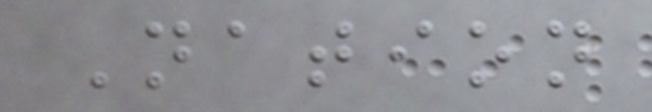Nation
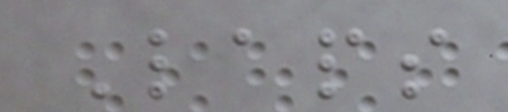Laps
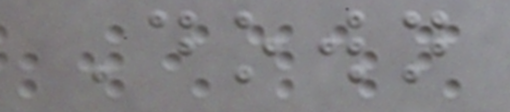Down
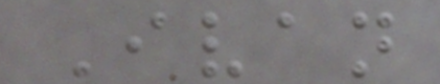Ivan
